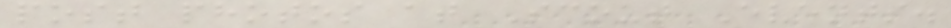post photos at Scout Events.
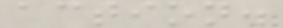action.
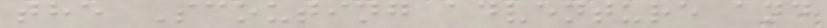the Scouting adventure and
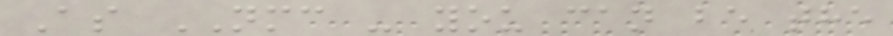As NMC - you can be the
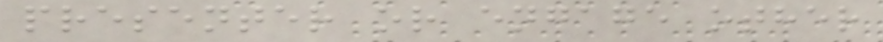presenter or engage other
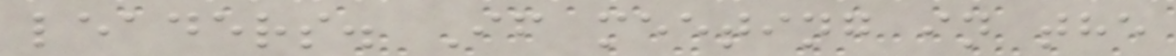leaders. If meeting in the
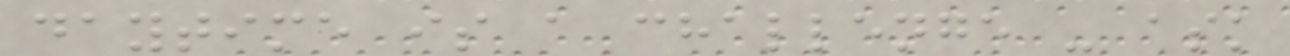daytime is a challenge - ask
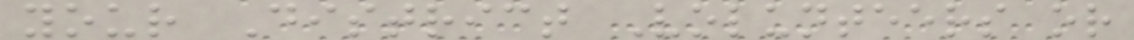your District Volunteers or
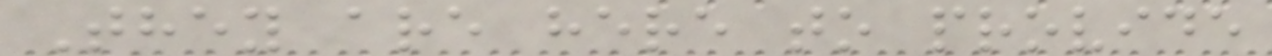They are here to provide
